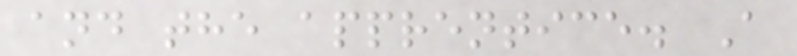and the apprentice. A
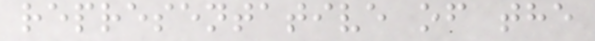representative of the
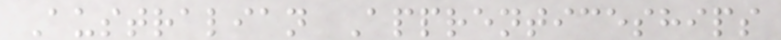Australian Apprenticeships
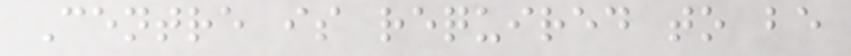Centre is required to be
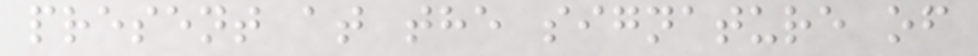present at the signature of
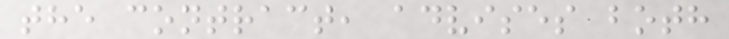the contract, advises both
